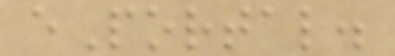ePortal.
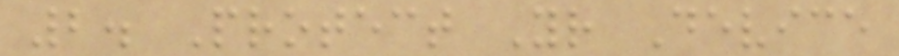2. Protect Your Device
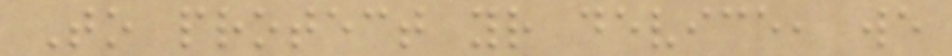To protect your device, we
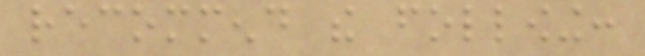recommend the following:
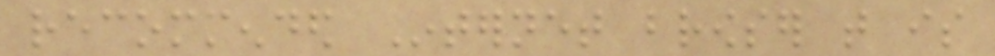recommended Internet browser that is
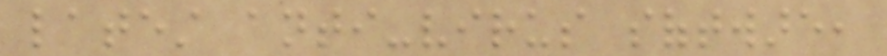latest anti-virus software,
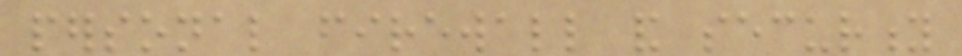personal firewall and security
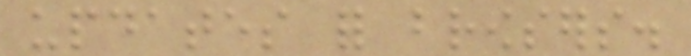updates for browsers.
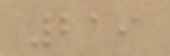219
